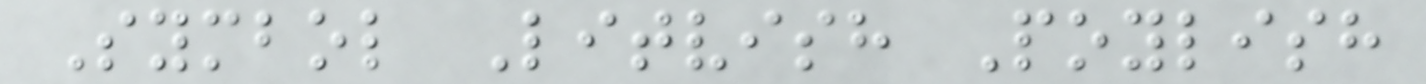Symbol Litvish Poylish
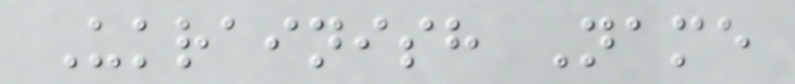Ukrainish Name
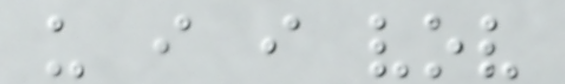u i i vov
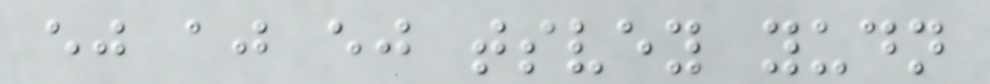ej aj ej tsvey yudn
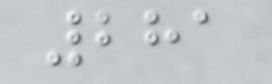281
